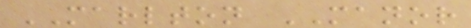MARLTON MANOR
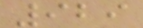929
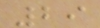29
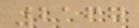2167
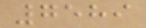7589
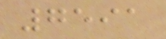7591
